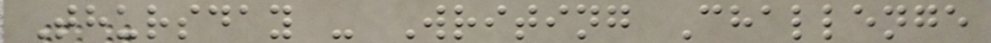Thursday - Writing Challenge
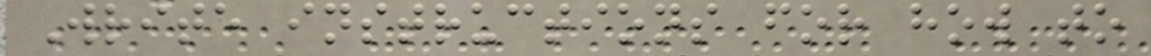Write instructions for how to
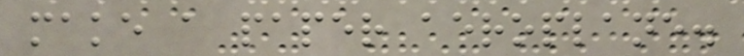make a paper aeroplane.
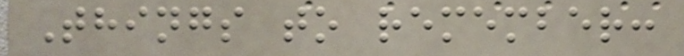Things to remember:
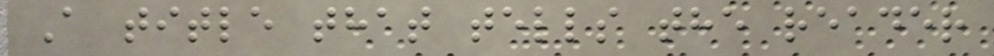A title that tells the reader
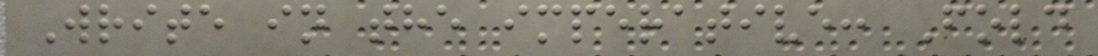Write in the imperative: Fold
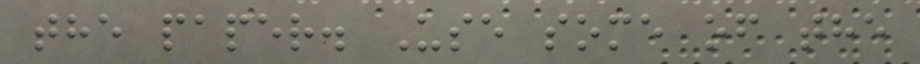the paper. Use some of the
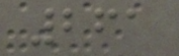261
